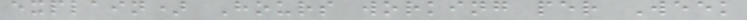explain) Hours working per Week
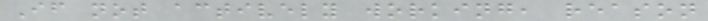If not actively working, reason
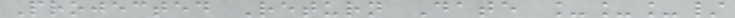Projected Return Date ___/
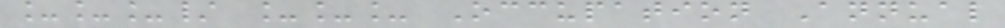___/ ___ Occupation Annual
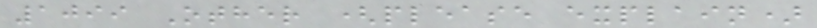1099 Other (please explain)
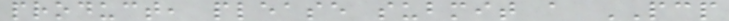product, please submit a PCP
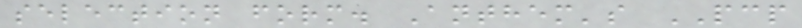selection form. Anthem's PCP
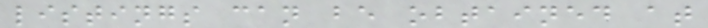listings can be obtained at
